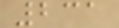231
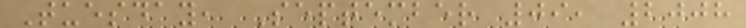Tuesday, September 09, 2008
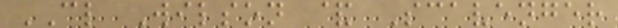CL Wilson & Scavenger
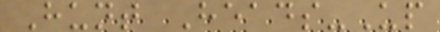Hunt Heads-Up
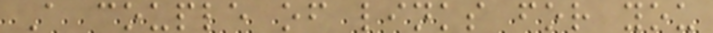A couple of links for you
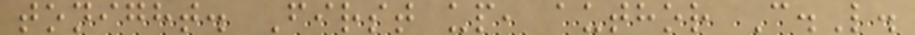tonight. First up, author C.L.
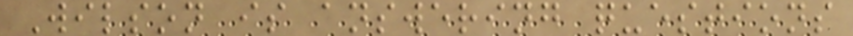Wilson is answering questions
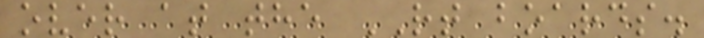over at the RT boards.
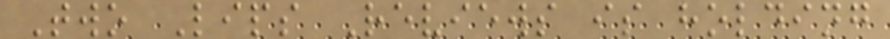Two Lips Reviews is holding
